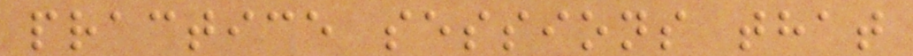practice sessions that
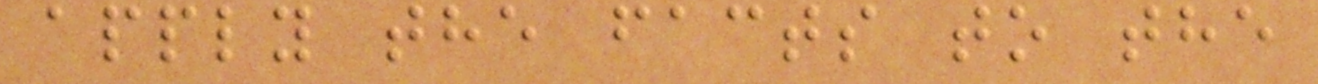apply the facts to the
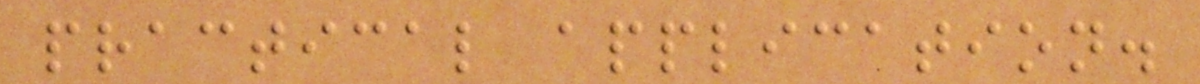practical application.
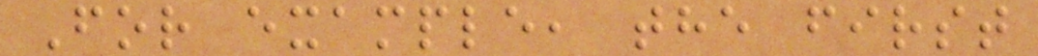For example, the first
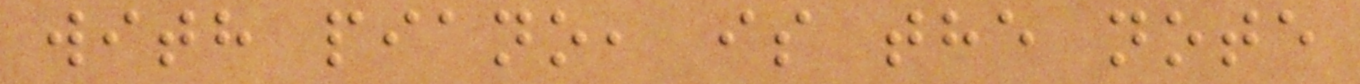with piano, is the note
